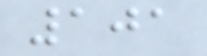101
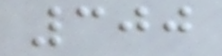300
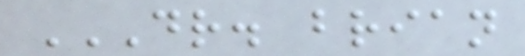DR. BRIAN
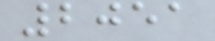2051
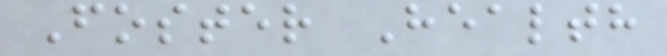Foster Health
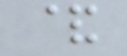&
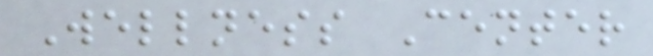Wellness Center
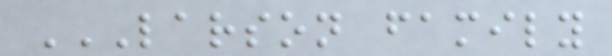LARSON FAMILY
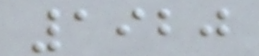1920
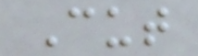Cut
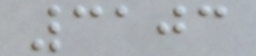3103
